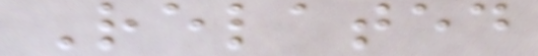Related
